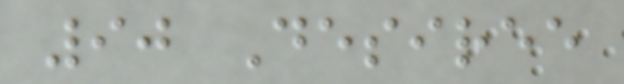90 Desiree
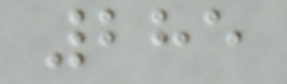285
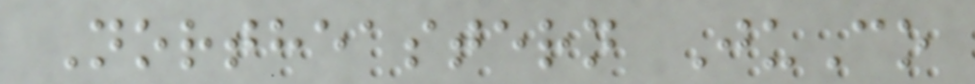Northeastern JuCo
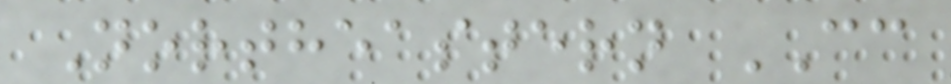Northeastern CC
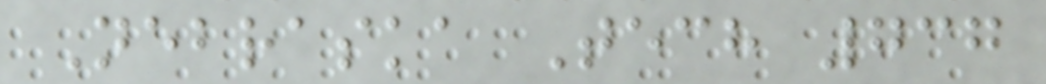Nebraska Tech 737
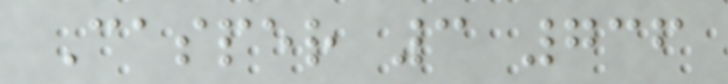Casper 3 736
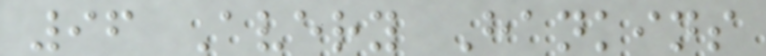96 Avery Hankins
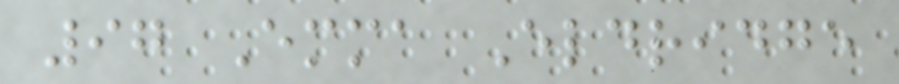97 Emma Eldridge
